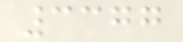3377
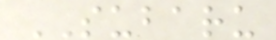SUBARU
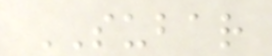SUBAR
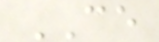CE
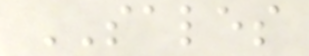SALES
